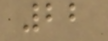22
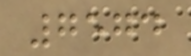7574
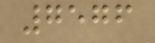7576
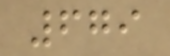679
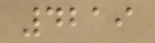4219
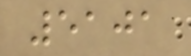5101
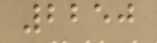2250
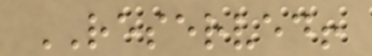RESERVED!
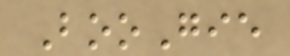BooGie
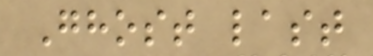Ghost last
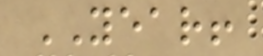YEAR!
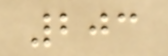203
